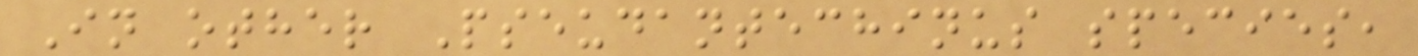In other Pseudantechinus species,
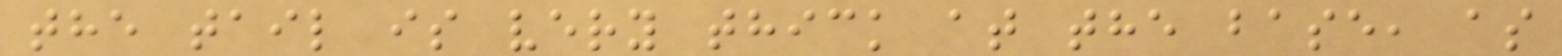the tail is very thick at the base, as
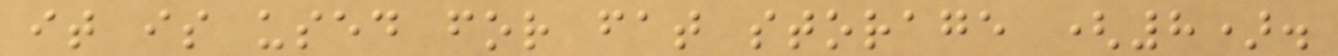it is used for fat storage (8).
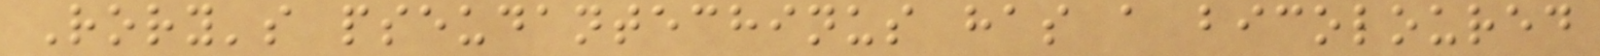Rory's pseudantechinus has a bicoloured
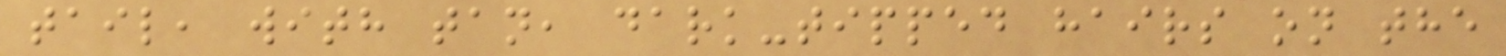tail, with tan, dark-tipped hairs on the
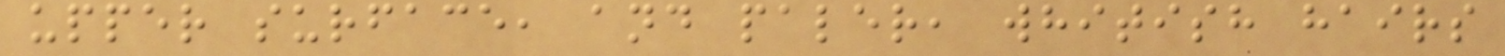upper surface, and paler, whitish hairs
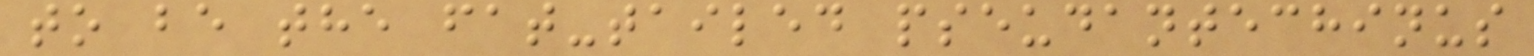to be the fat-tailed pseudantechinus
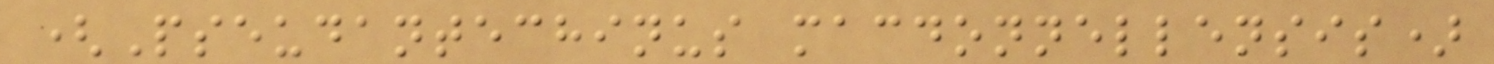(Pseudantechinus macdonnellensis)
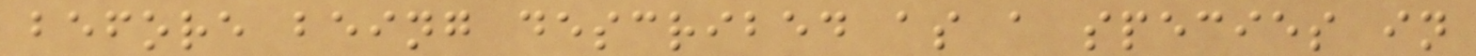before being described as a species in
